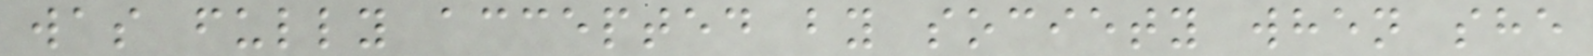was fully accepted by society when she
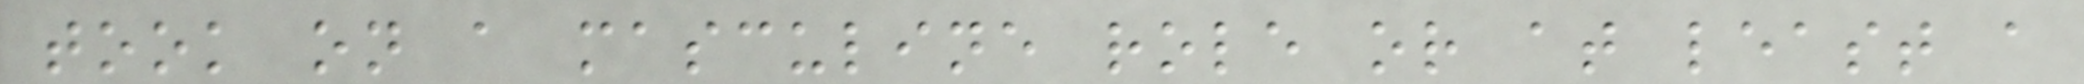took on a masculine role or at least a
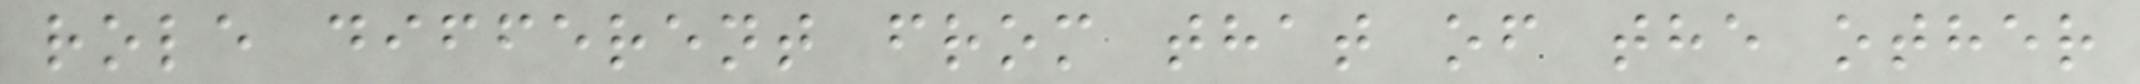role different from that of the other
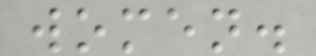women.
